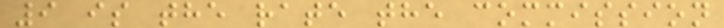9 is the rate the commission
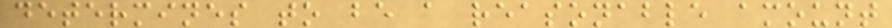determines to be a reasonable amount
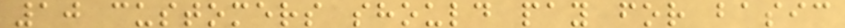10 customers should pay for basic
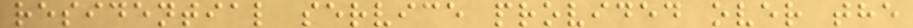residential service provided over the
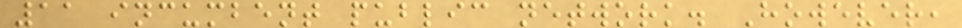11 incumbent public network. However,
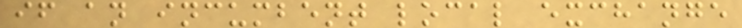if an incumbent local exchange
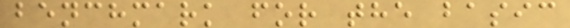benchmark for the basic
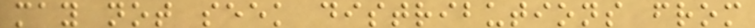may not seek distributions from
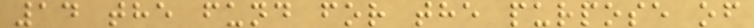14 the fund for the purpose of
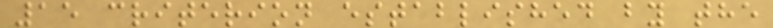15 criterion established by the
